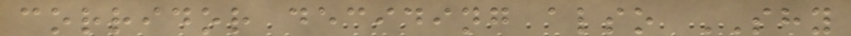corridor deciding also SHY
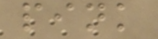pink
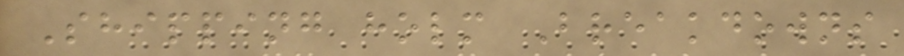Shipping holm Breakdowns
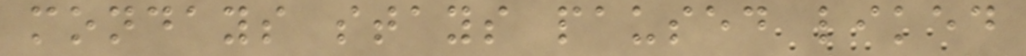mondays stays paused liked
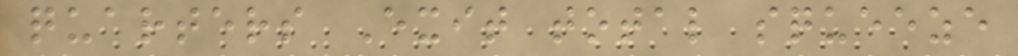quarters Exit total squeeze
